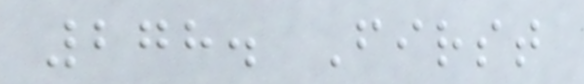278. First
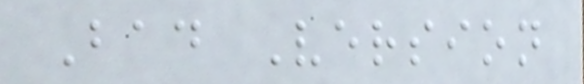Bad Version
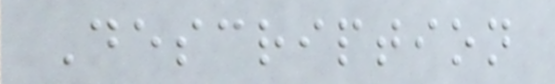Description
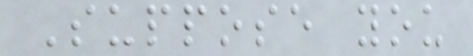Suppose you
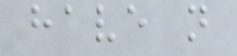have n
